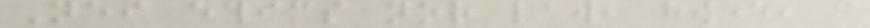Neither ethics nor law, however, can
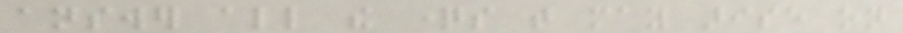answer all the questions that may arise on
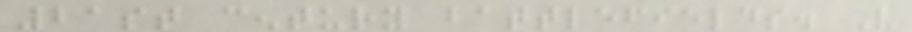21st century battlefields. Very
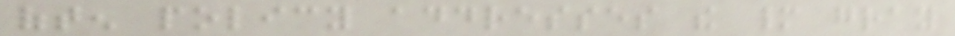often policy addresses the many gray
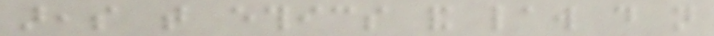areas that ethics and law do not
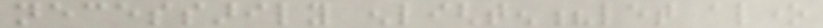necessarily enlighten?let alone
